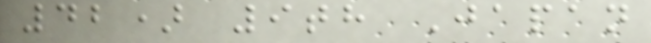42) 9th Japan
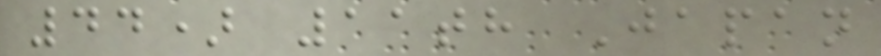44) 11th Japan
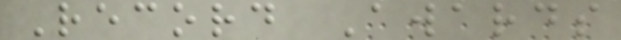Record Awards
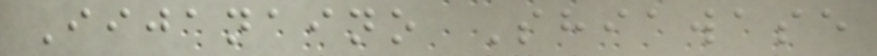Iijanaino Shiawase
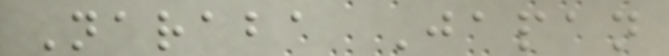Naraba Japan
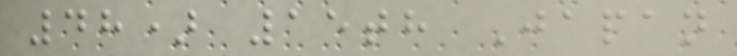48) 15th Japan
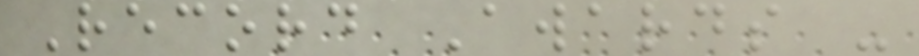Record Awards -
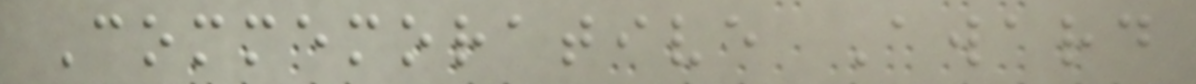Commemorative Award
